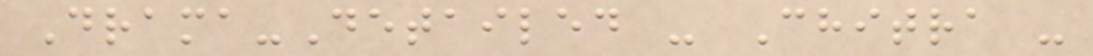Drama-Detailed - Chitra -
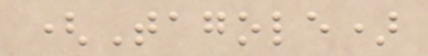(Tagole)
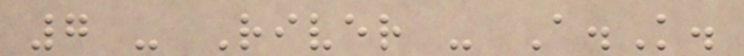7 - River - A.K.
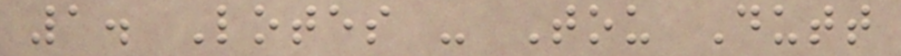1. Lotes - Tou Dutt
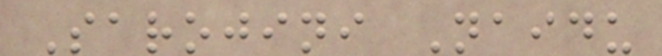Sarojini Naidu
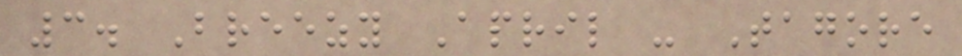3. Breezy April - Tagore
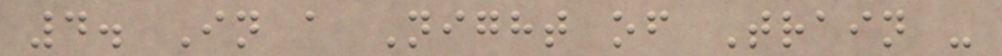4. In a Night of Train -
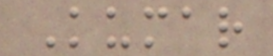Kumar
